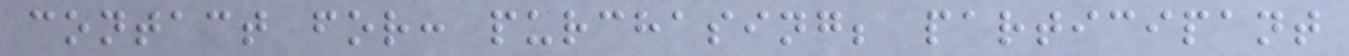contact for: purchasing; participant
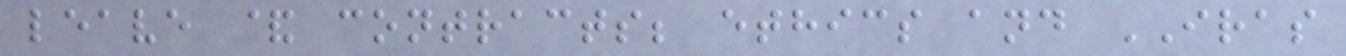leave & contracts; ethics and IRAS
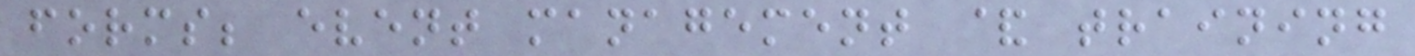forms; event management & training
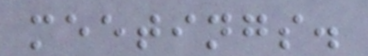meetings.
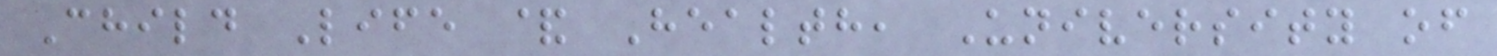Child Life & Health, University of
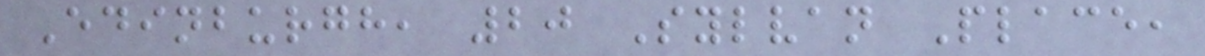Edinburgh, 20 Sylvan Place,
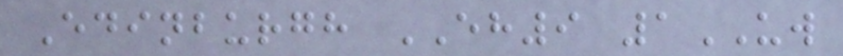Edinburgh EH9 1UW
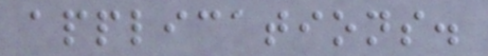applications.
